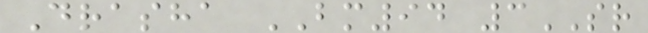Drasha BM94 3SR
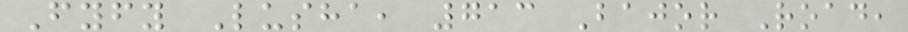Fyfy Lusha, 713 Bajor Road,
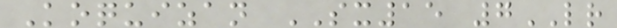Koquizan SX15 7LR
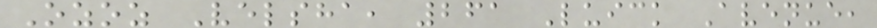Ozoz Velsha, 261 Luick Avenue,
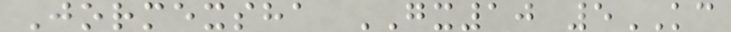Jormexsha GX10 5KC
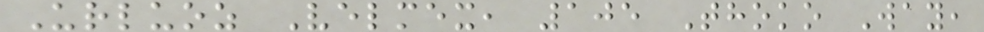Urluoz Velmex, 105 Thoko Way,
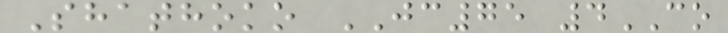Shathoko JC75 4CO
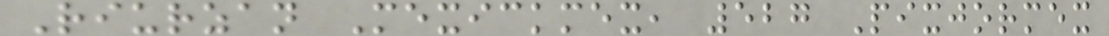Riurzan Mexickmex, 527 Pixjormex
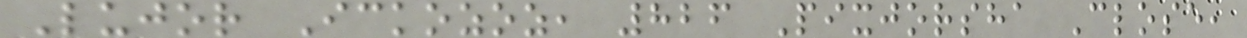Lujor Ickozoz, 826 Pixjorsha Close,
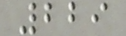229
